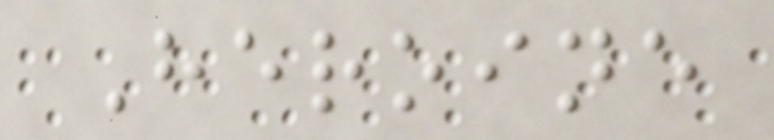Heroine
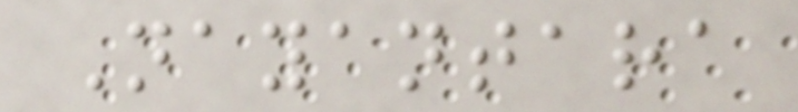Nayantara
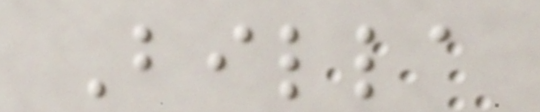Billa
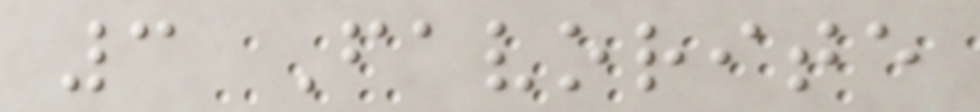3 Favorite
